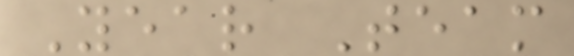Year Team
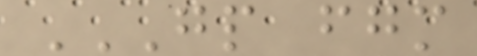GP FGM
